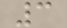3
